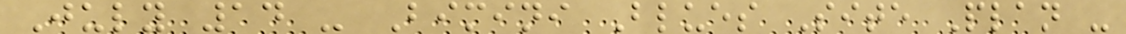July 14 - Bimini Blues Site Plan -
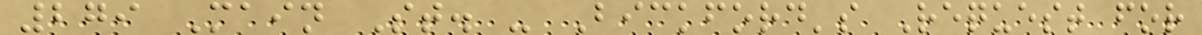279 Main St. - Bickford's Request for
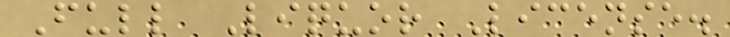Full Liquor License.
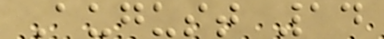August 14
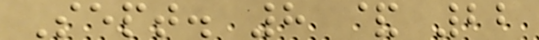Sept. 8 & 22
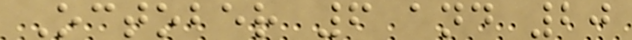October 6 and 20
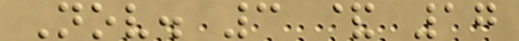Nov. 3 & 17
